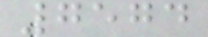7574
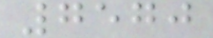7570
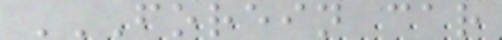FOREIN CAR
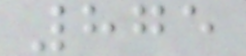875
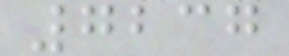7237
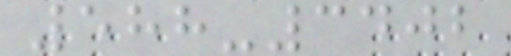588-3402
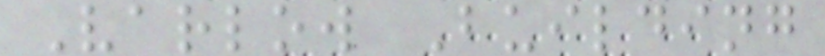Varlow Building
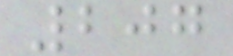207
